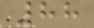88
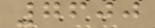7600
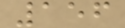156
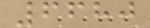6680
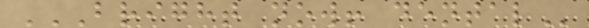BRIGHT NOW! DENTAL
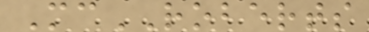McROBERTS
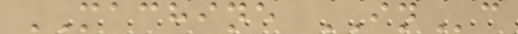MACHINE INc
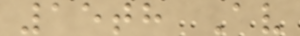15th Av
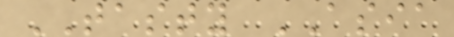TASTY ASIA
